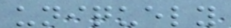uniquely
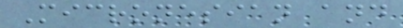Micronesian and
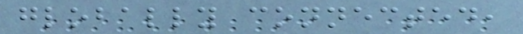globally connected,
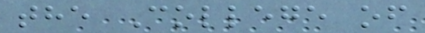the College of
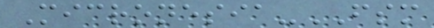Micronesia-FSM
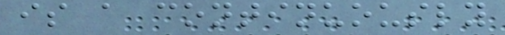is a continuously
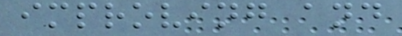improving and
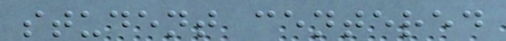student centered
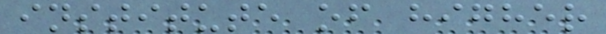institute of higher
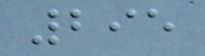295
